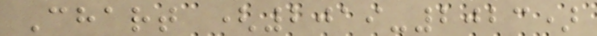Chart (2019-2023)
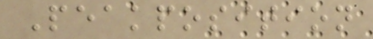Peakposition
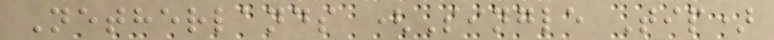Netherlands (Single Tip)
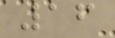16
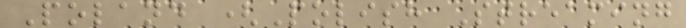Poland (Polish Streaming
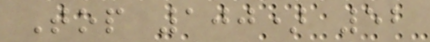Top 100) 52
